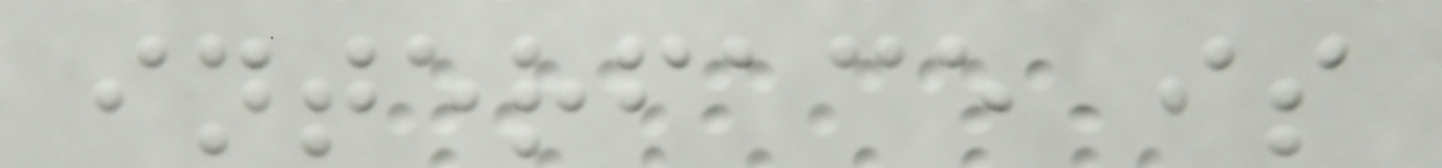interface is
